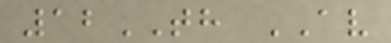12TH AV
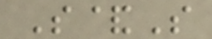S&S
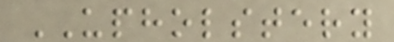UPHOLSTERY
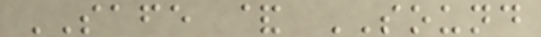SAFE & SOUND
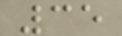35
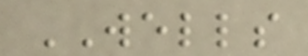WELLS
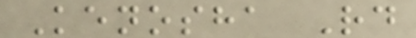Kenosha Rd
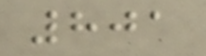801
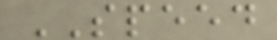SPEED
